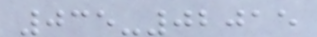035-02015
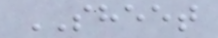SHEET
